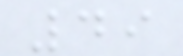49
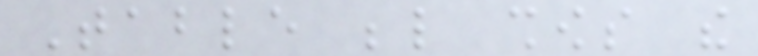Table below shows the
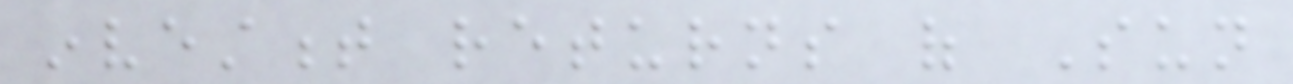investment returns of Sun
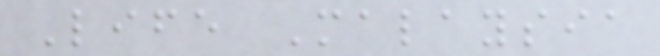Life Malaysia
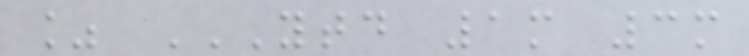% YTD 1M 3M
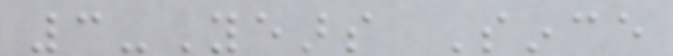3-Years Since
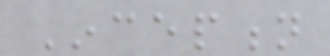Inception
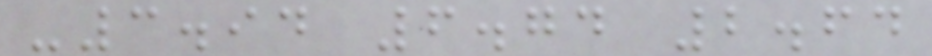-3.94 6.74 2.64
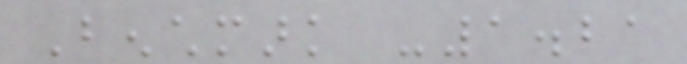Benchmark -1.21
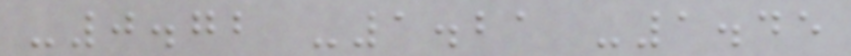-0.72 -1.21 -1.45
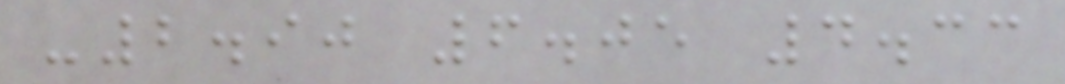-2.90 6.05 4.33
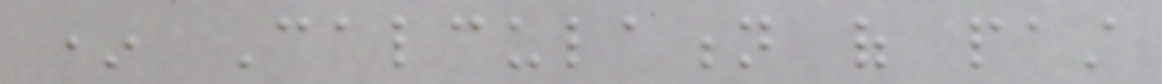* Calculation of past
